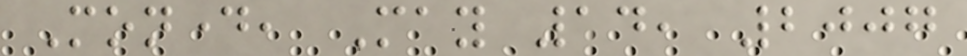Monday, May 14, 2007
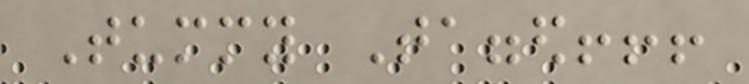Tummy Tagged!!!
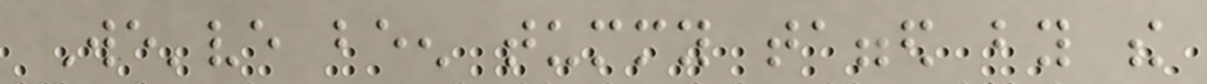We've been tummy tagged by the
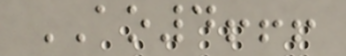AO4!!!
